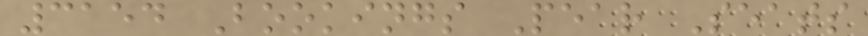3154 Bookings Pear Seats
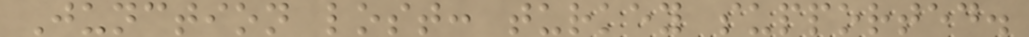Junction lost: turkey supported.
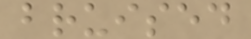bruised
